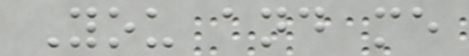You and me
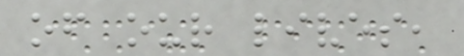of our lives,
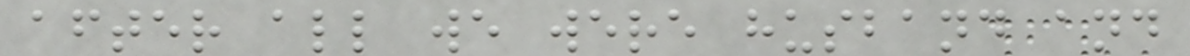after all we were husband and
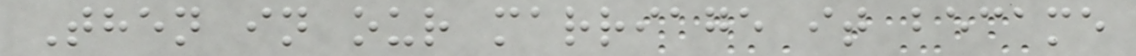Then in our marriage it became
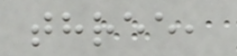three,
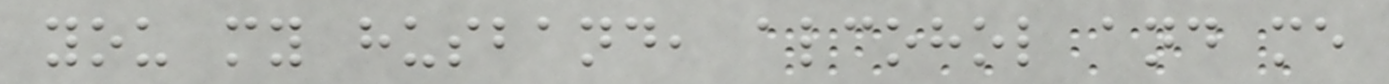you my husband, alcohol and me
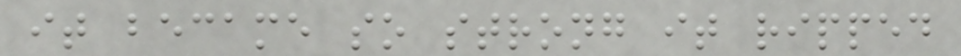it became so strong it ripped
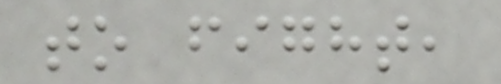to fight,
